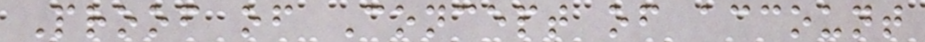Proof of Concept of account
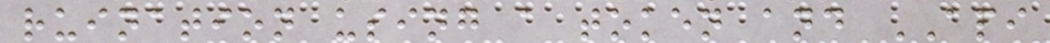ruination using a token and API
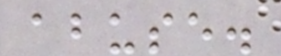abuse.
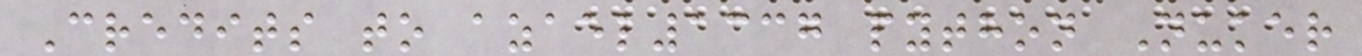Credits to azael1337 python Nuker
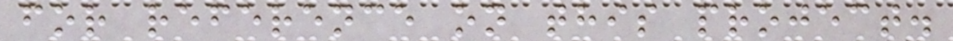for reference on this project.
